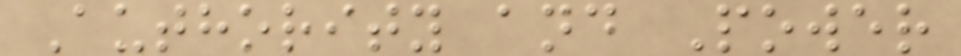Authority and Power
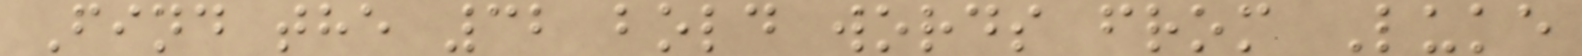Find the 32 bold words from Luke
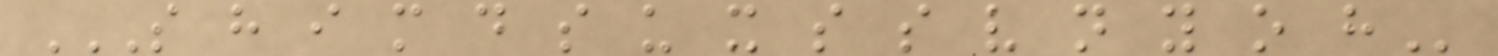S H I M D S U X S S V N Y O H
